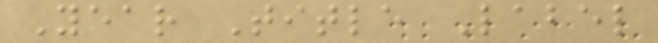Year Title Label
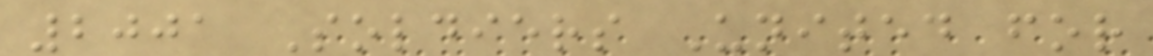2001 Soldiers United for
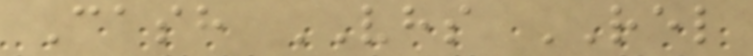Cash VHS REL
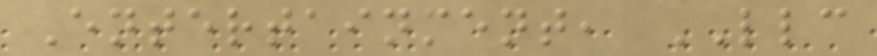Entertainment, LLC
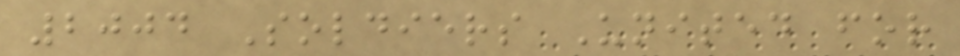2004 Soldiers United for
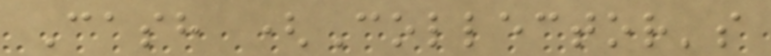Cash (Collector's
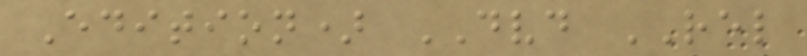Edition) DVD REL
